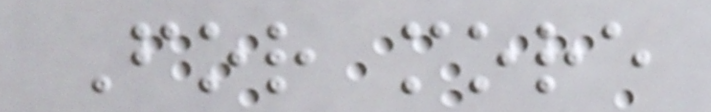For more
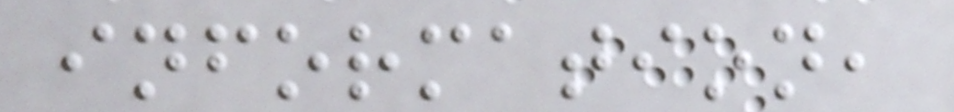information,
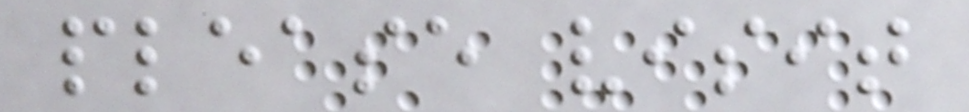please visit
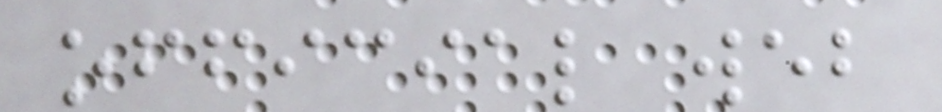official web
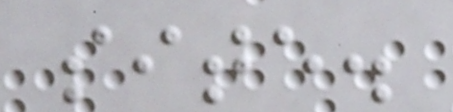site.
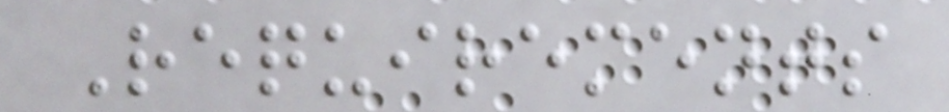Requirements
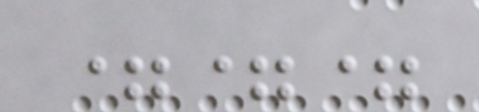===
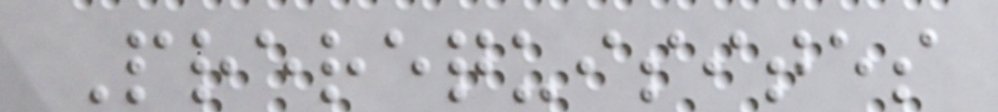Prerequisites
